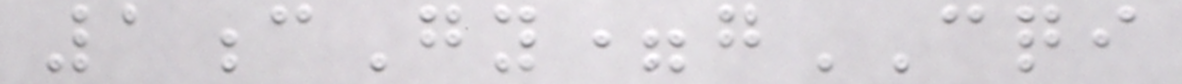1cGy=gCQI
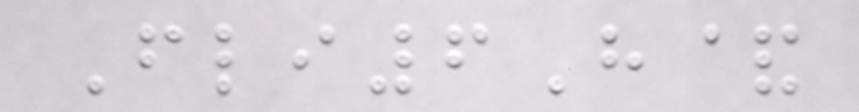Fli6H&
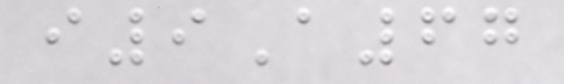i9A67
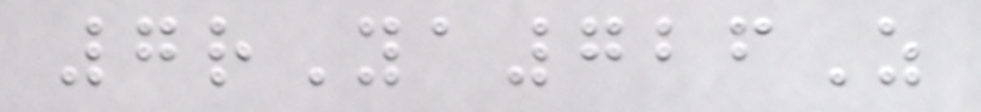7rYa726Z
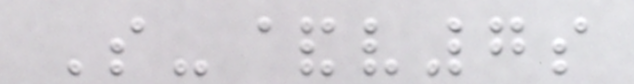S-&v7s
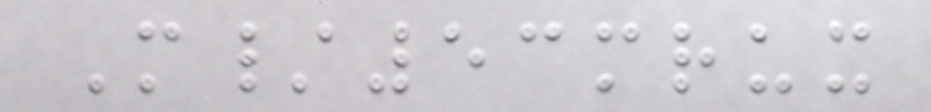M/53mrux
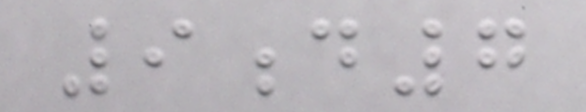9d7
